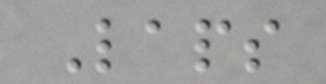Laps
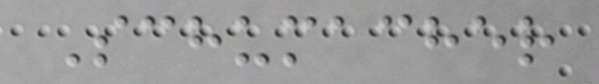Schumacher
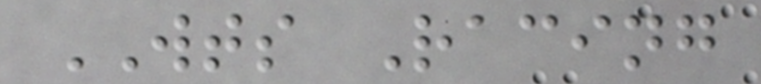WTS Racing
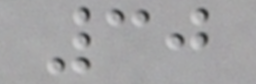30
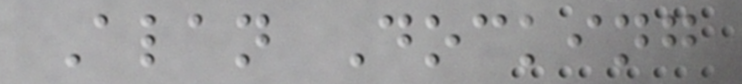Alan Docking
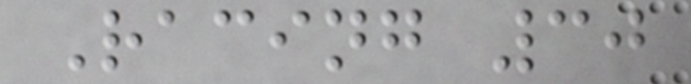Racing 30
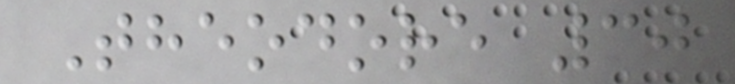Theodore 30
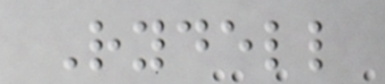Rydell
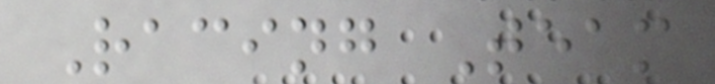Racing Team
